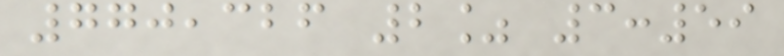770,326 2% 3:59
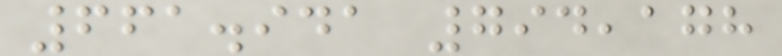661.941 794,178
